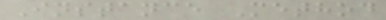Instance Method
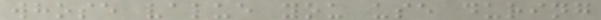whose value you use during
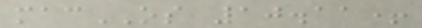macOS 10.11+
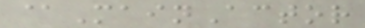@MainActor
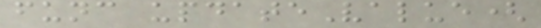func updateValue(
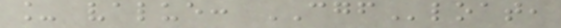_ value: CGFloat,
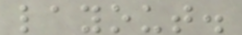layout.
